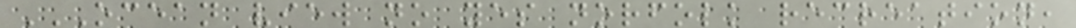OCEAN VIEW NO YES NORFOLK RECREATION,
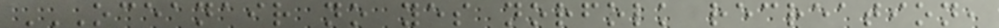OCEANAIR NO YES NORFOLK RECREATION,
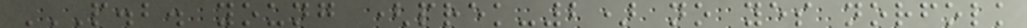P.B. YOUNG (PREK-2) NO YES NORFOLK
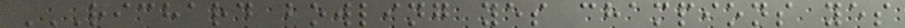RICHARD BOWLING YES CHAMPIONS YES
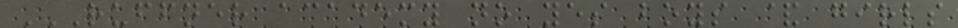RUFFNER ACADEMY NO YES BOYS & GIRLS
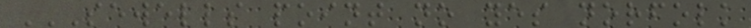SEWELLS POINT NO YES NORFOLK
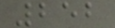252
